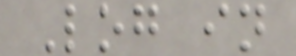Log in
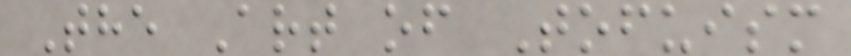The Art of Tofuism
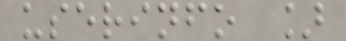userinfo ]
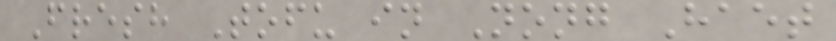Fresh Tofu in Nong Haet
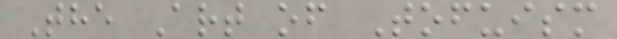The Art of Tofuism
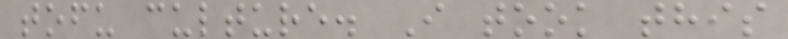tofu culture. I took this
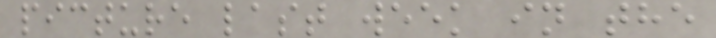picture last week in the
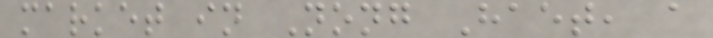market in Nong Haet, a
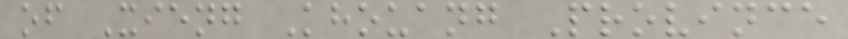of Xieng Khouang Province
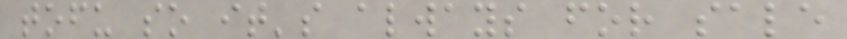tofu so it's always for sale
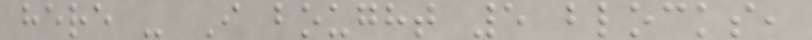here - I bought 5 blocks,
